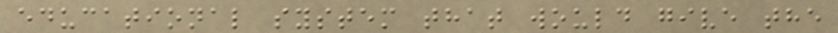educational system that would give the
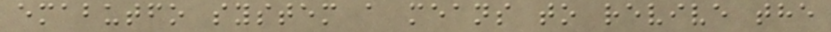emabutfo system a means to revive the
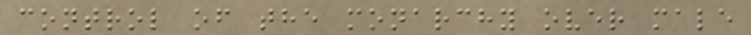control of the monarchy over male
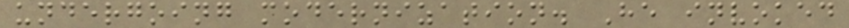undergoing modernization. He invoked
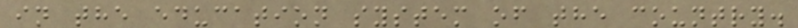in the education system of the country.
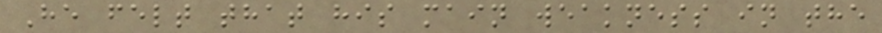He felt that his main weakness in the
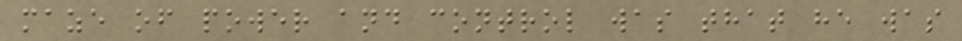maze of power and control was that he was
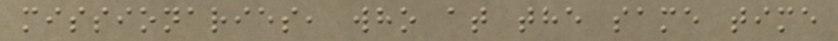missionaries, who at the same time
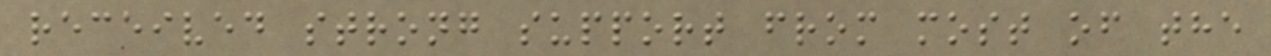received strong support from most of the
